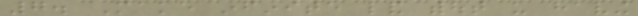7. Make infinite land without us having
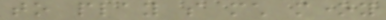to play so much money
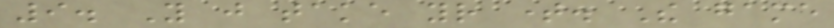9. You just take your time. The game
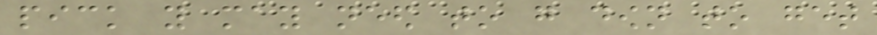pick you may need to go down to get
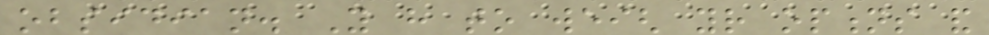obsidian. You have to weigh your options and
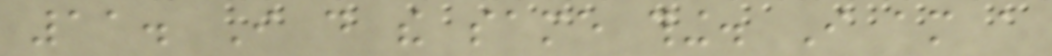11. I do the same thing. I am a
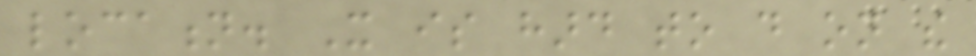location. It is hard to do on the
